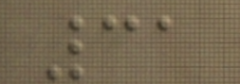31
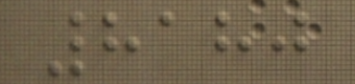8180
